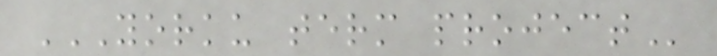YORKU TERM PROJECT
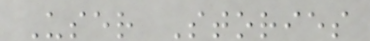User Stories
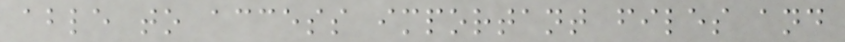able to access important files and
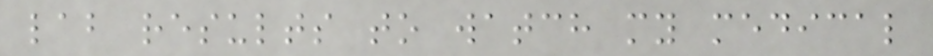lab results to watch my medical
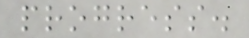progress.
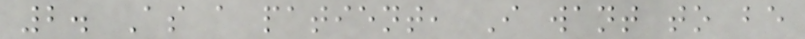2. As a patient, I want to be
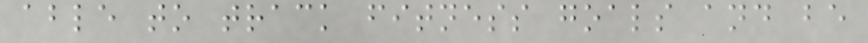able to track fitness goals and be
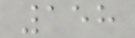158
